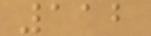112
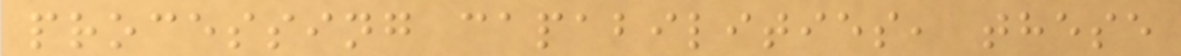processing capabilities, these
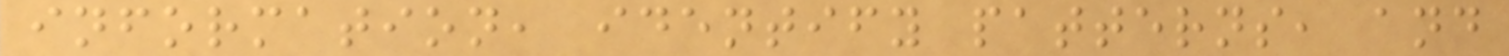information, identify patterns, and
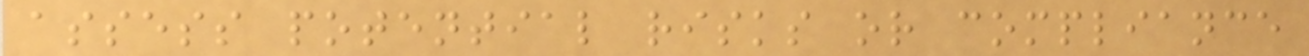assess potential risks or compliance
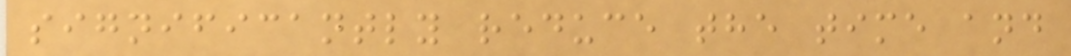significantly reduce the time and
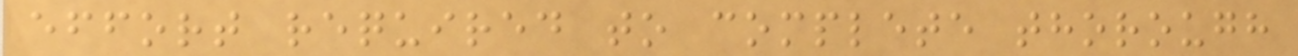effort required to complete thorough
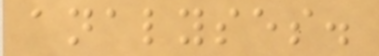analyses.
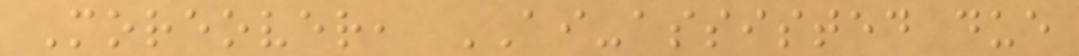Moreover, AI-assisted due
